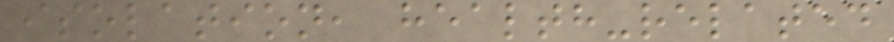isolation, health-related
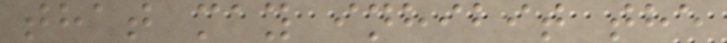that may inhibit the
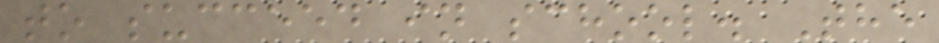to succeed in school. The
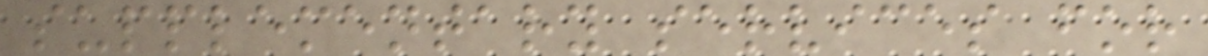supplementary services for
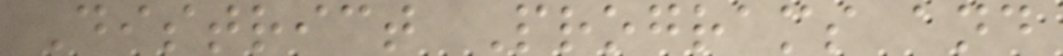District Programs and
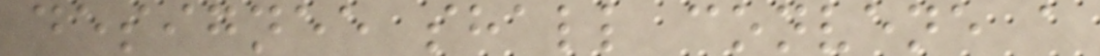designee shall convene a
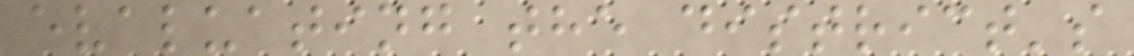evaluating the district's
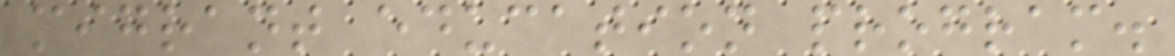migrant education program.
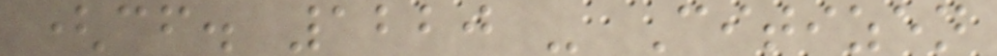(cf. 1220 - Citizen
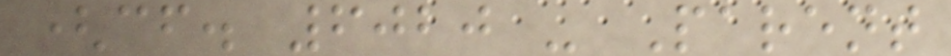(cf. 6020 - Parent
